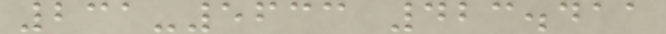231-5633 423.411
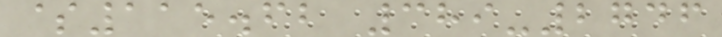$115.62 389-2746
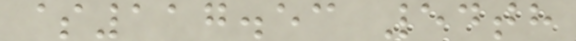$117.53 54th
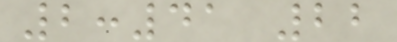2:41 22
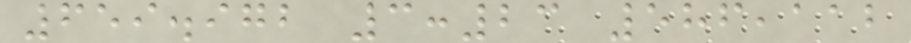659.972 3:23 586,112
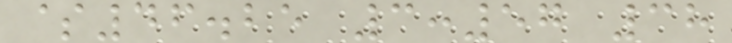$46.25 3:57 38
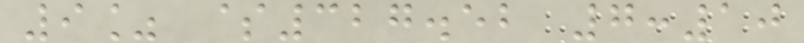9% $327.52 7:10
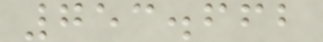753.662
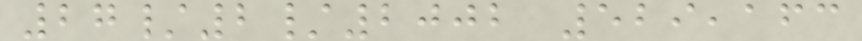27/2/2002 529,163
